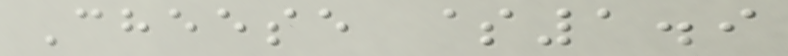Cheese $1.9
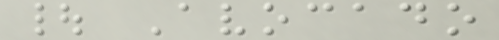| Avocado
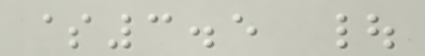$3.5 |
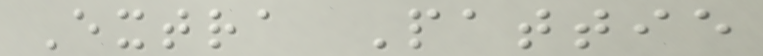Extra Pattie
